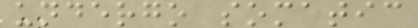undergo somatic
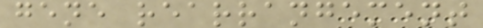gene rearrangement
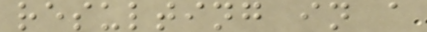resulting in a
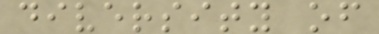diversity of
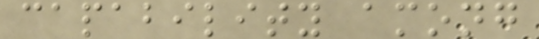capability among
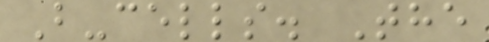B-cells. The
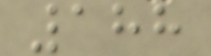188
